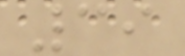39
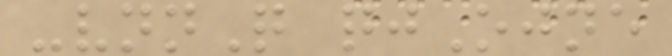-vnnQ qjOjne
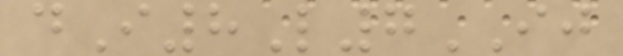dI8L7IJ
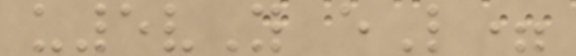u5vY eL=
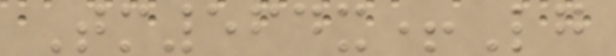Tm564x+Lg
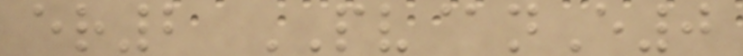er2 PV@nE0
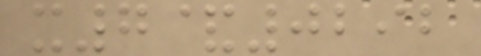x7&0292
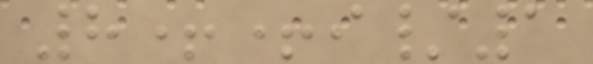8++i/1
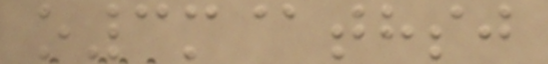o3m@thsj
